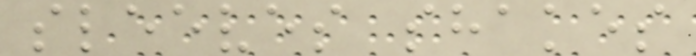sleeves shakes
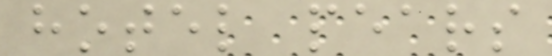hotel pears
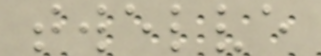twelve
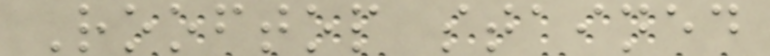Rooftop stained
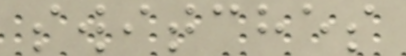switches
